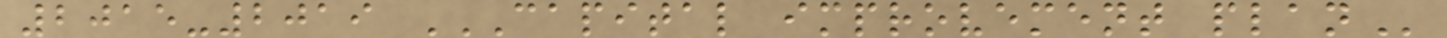2015-2019 CAPITAL IMPROVEMENT PLAN
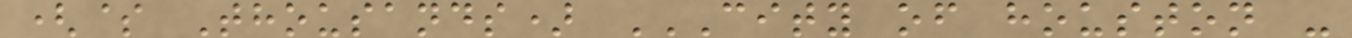($ Thousands) CITY OF HOUSTON -
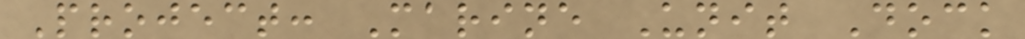Project: Marine Unit Dock
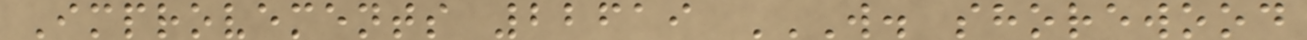Improvements 22619 W. SHOREWOOD
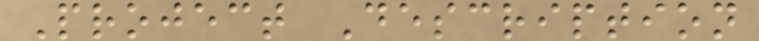Project Description
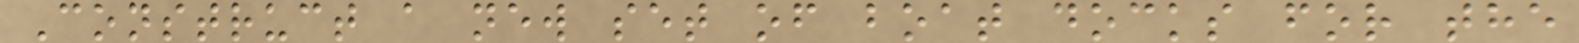Construct a new set of boat docks for the
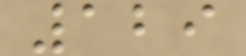129
